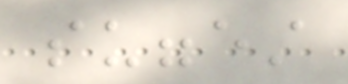suggest
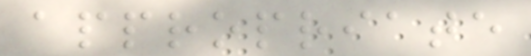appropriate
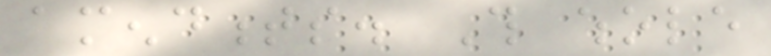amendments. This whole
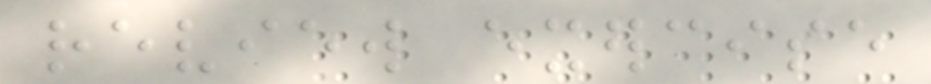review exercise
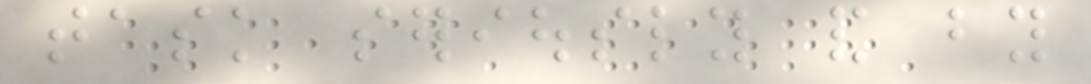task seriously and by
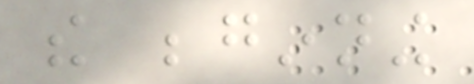the beginning
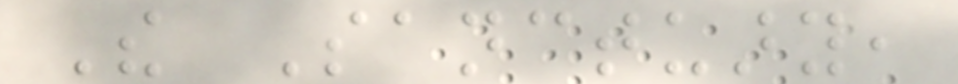The Sanctuary,
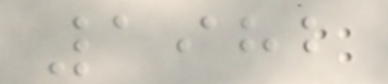1982
